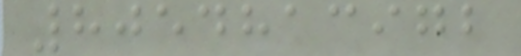8054813972
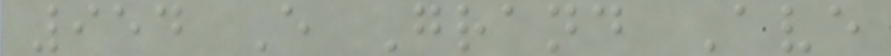954 E Grand Ave
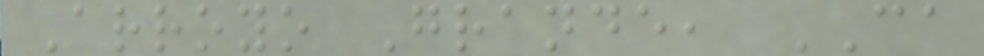Arroyo Grande, CA
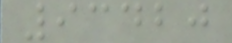93420
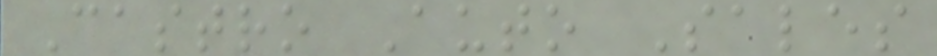Castro Auto Sales
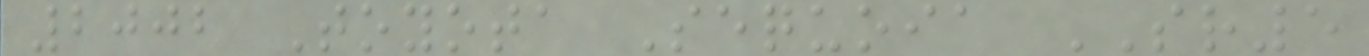2002 Toyota Sequoia SR5
